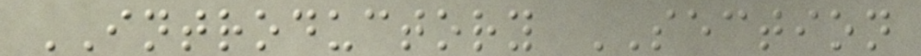INTRODUCTORY SECTION
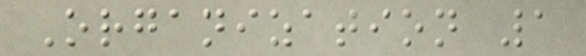Organization 1
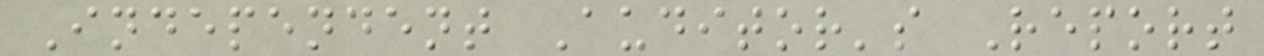Independent Auditor's Report
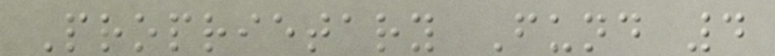Proprietary Fund 4
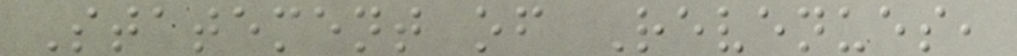Statement of Revenues,
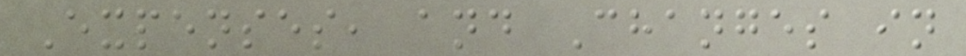Expenses, and Changes in
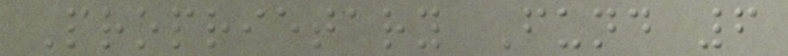Proprietary Fund 6
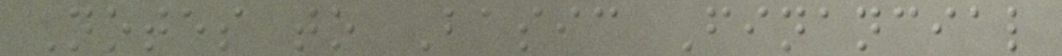Notes to Basic Financial
